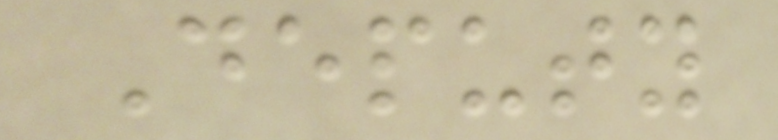Deputy
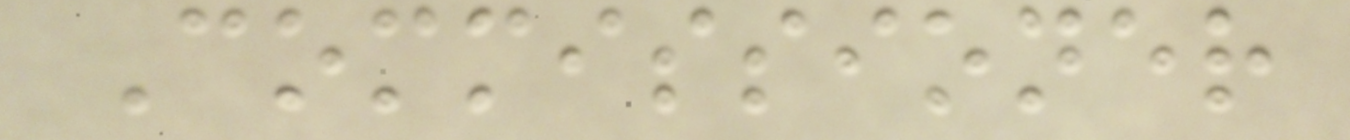Commissioner
